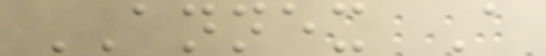ANNEX A
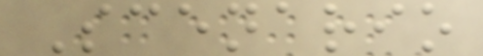Scenario
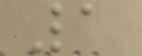1
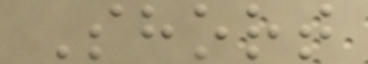Short
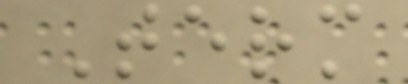Term
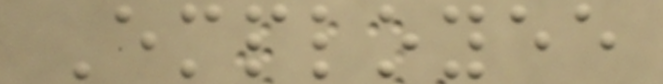Employee
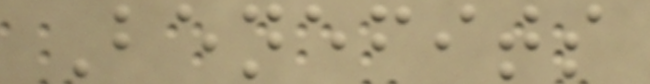Benefits
